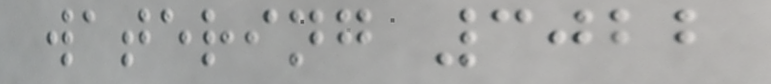watering 3022
